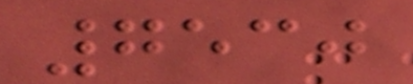7530
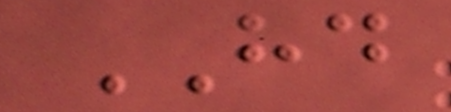HD
